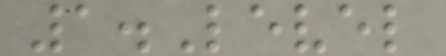1.Level
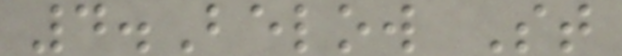4.Below St
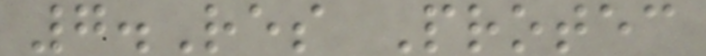7.Res Protec
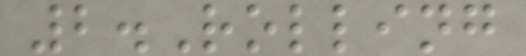2.Rolling
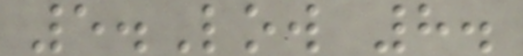5.Low 8.
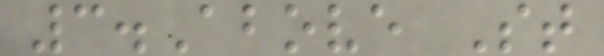3.Above St
